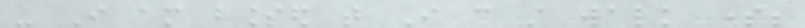- I am blessed that I can still walk some;
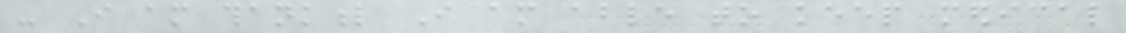- I am thankful I am able to keep medical
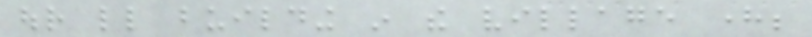our little building in the village here;
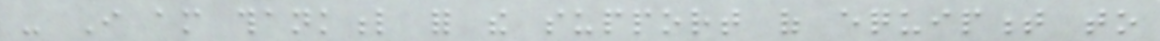- I am thankful for the support of equipment to
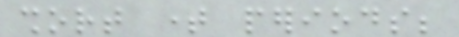short time periods;
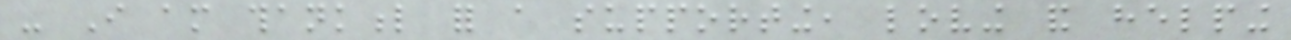- I am thankful for a supporting, loving and helping
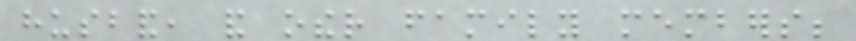husband, and other family members;
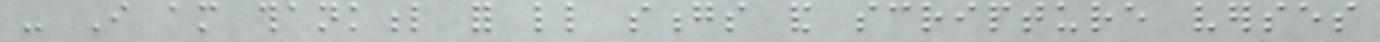- I am thankful for little songs and scripture verses
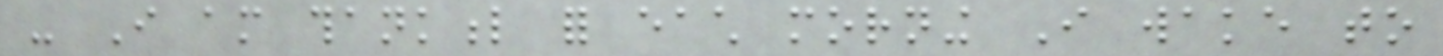- I am thankful for each morning I wake to
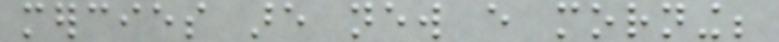mercies are new every morning;
